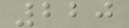220
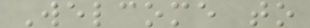Welcome to
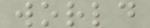world
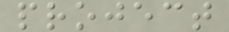project
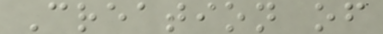Creation of
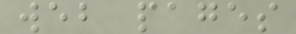web pages
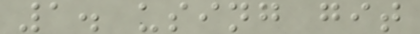1. using git
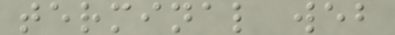terminal web
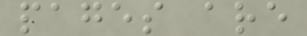pages are
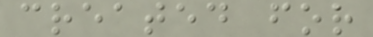created for
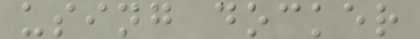using docker
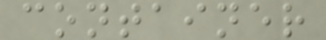container
